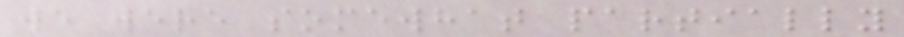we were somewhat partially
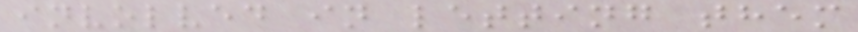involved in letting them
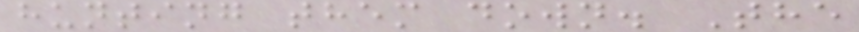hunting them down. The
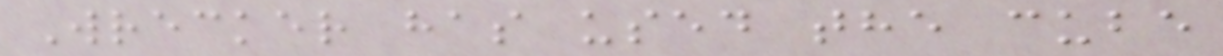Wrecker has used the cube
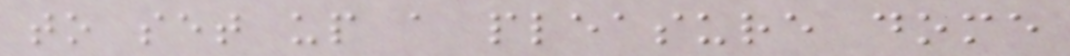to set up a pleasure dome
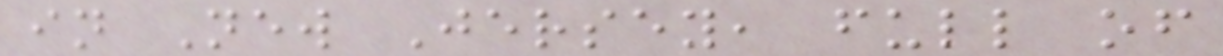in New Jersey, full of
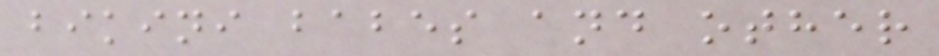bikini babes and other
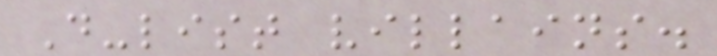D-list villains.
